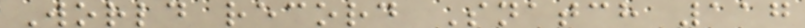World record Snatch 117
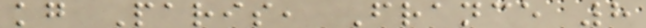kg Paris, France 8
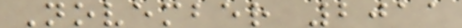November 2011
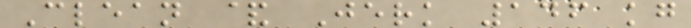Clean & Jerk 146 kg
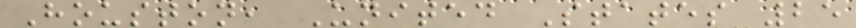Houston, United States 25
